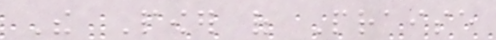The Power of Praise
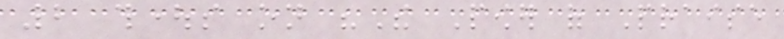2 thoughts on "The Power of Praise
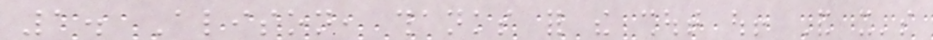1. Alison, thanks for the shout out! And it's
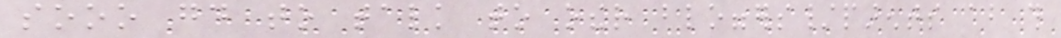sooo good to talk to other bloggers/parents about this
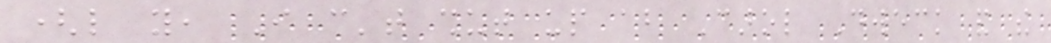(like you, I can't shut up about Carol Dweck and the
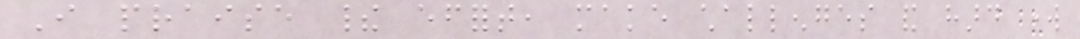I praise their effort, make challenges and hard work
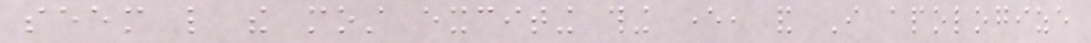seem like the most exciting thing ever, and I apologize
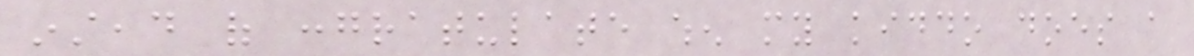instead of congratulate when my kiddo does a
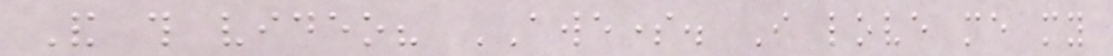And this video? AWESOME. I love me my
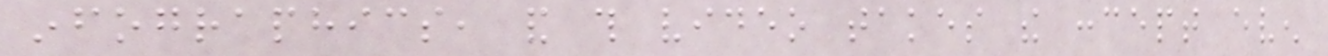infographics, and this video takes the concept even
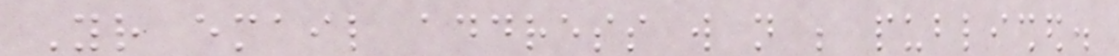Your email address will not be published.
